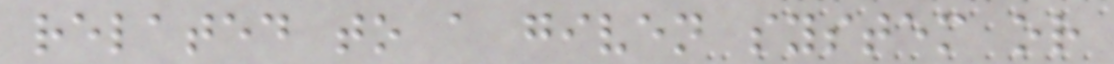related to a given system or
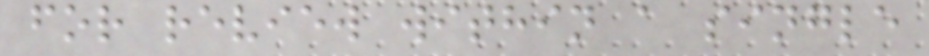for review within a single
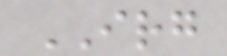IRG
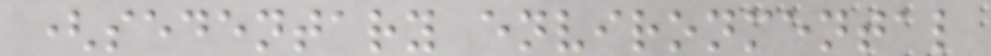(sedentary environmental
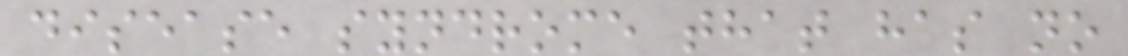disease syndrome that has no
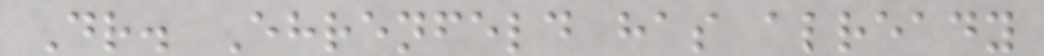Dr. Ehrenfeld has already
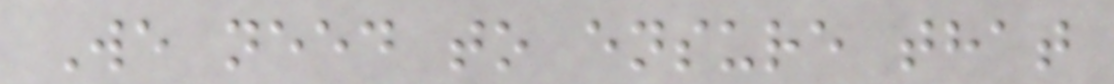We need to ensure that
